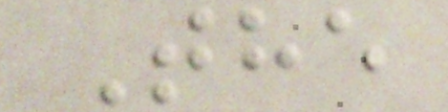The
